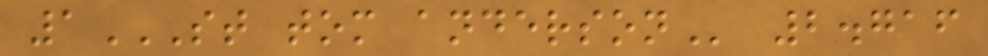1ST TOM ANDERSON 2.716
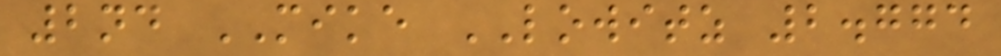2nd MIKE LOWITZ 2.774
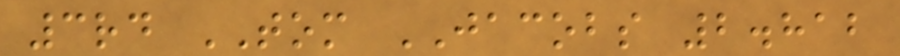3rd TOM JACOBS 2.812
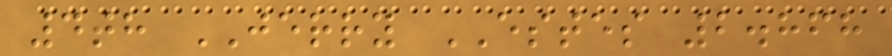4th JERRY ESTES 2.868
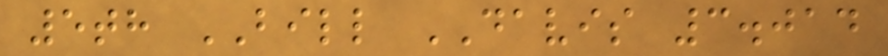5th BILL DAVIS 3.014
